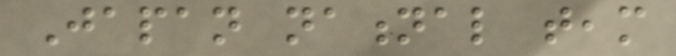Japan national team
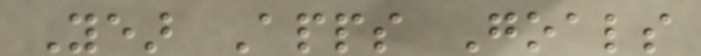Year Apps Goals
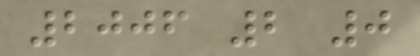2006 2 0
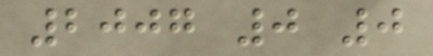2007 0 0
